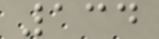134
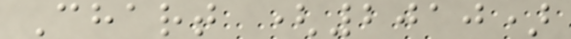Chart (2010)
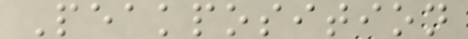Peakposition
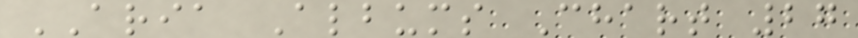ARIA Albums Chart 27
